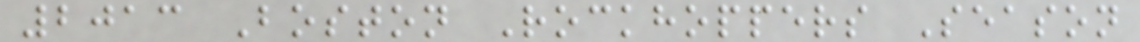2013 Boston Rockhoppers Season
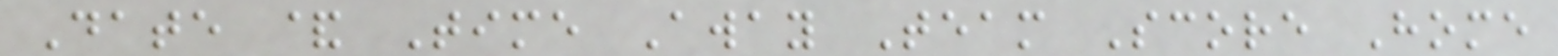Date & Time Away Team Score Home
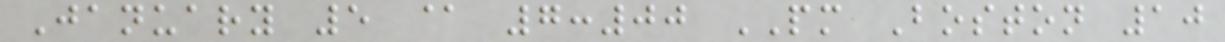January 5 @ 7:00 PM Boston 10
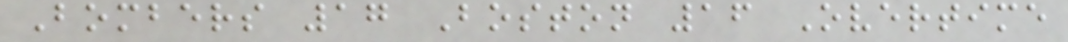Bombers 17 Boston 16 Overtime
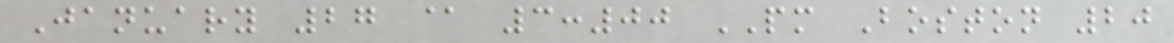January 27 @ 3:00 PM Boston 20
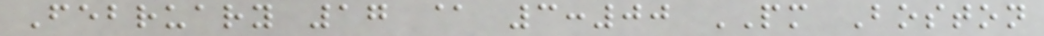February 17 @ 3:00 PM Boston
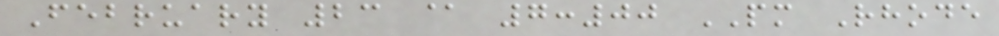February 23 @ 7:00 PM Rhode
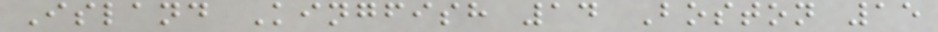Island Kingfish 14 Boston 15
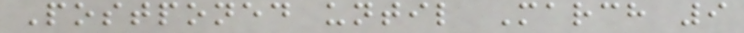Postponed until March 9
